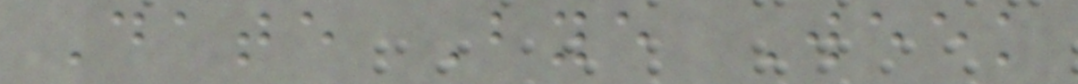Date Bye Week
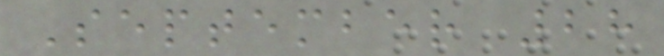September 28
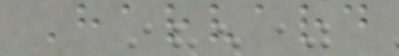Harvard
